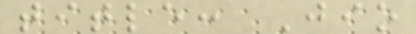title: Jio
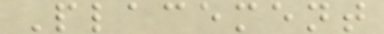Placement
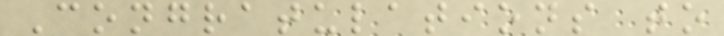Congratulations to
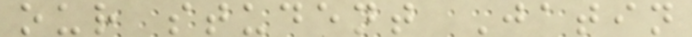our student Jatin
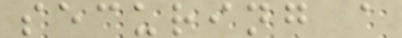securing a
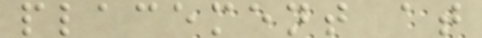placement at
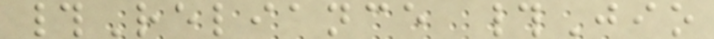#Reliance #Jio
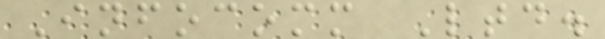Infocomm Ltd.
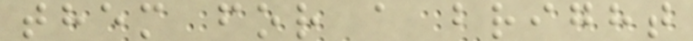them for a bright
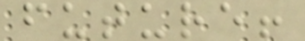future!
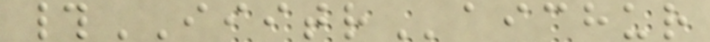#IIITRaichur
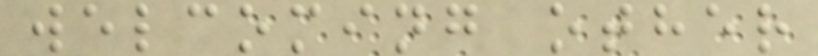welcoming other
